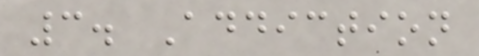3. Addiction
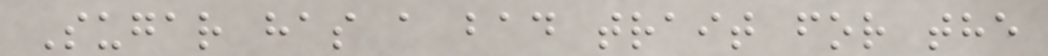Sugar has a bad trait for the
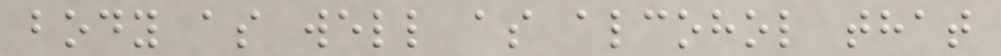body as well as alcohol that
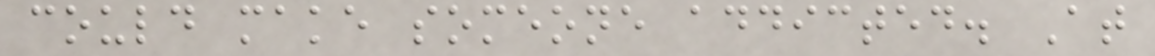could make someone addicted. At
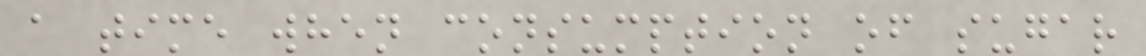a time when consumption of sugar
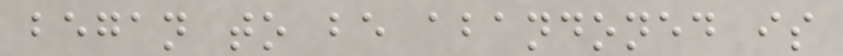began to be abandoned is
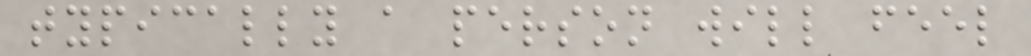typically a person will feel
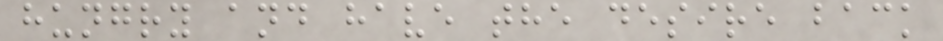hungry and have the desire back
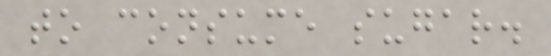to consume sugar.
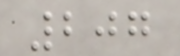207
